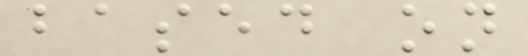based on
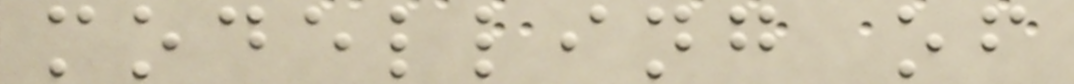modelling of
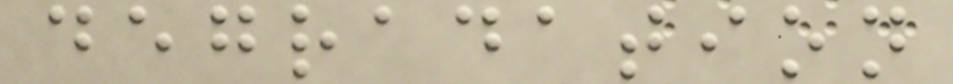degradation
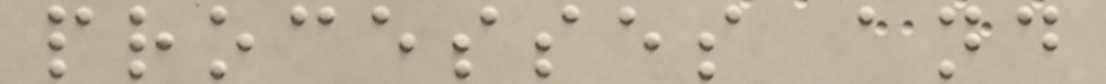processes and
